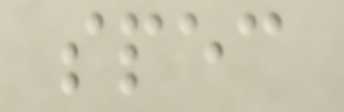spec
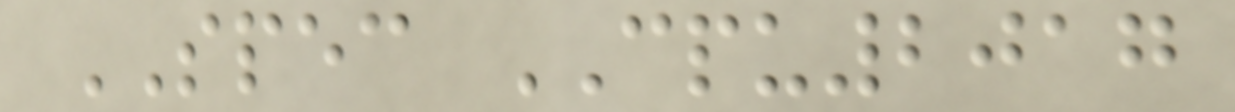SPEC CPU2017
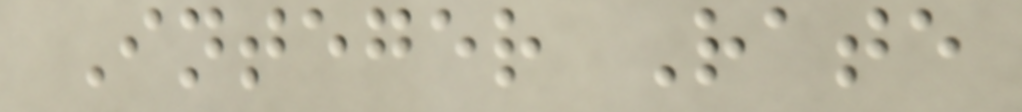Integer Rate
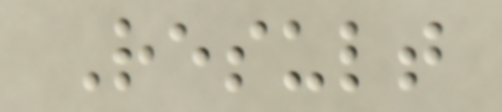Result
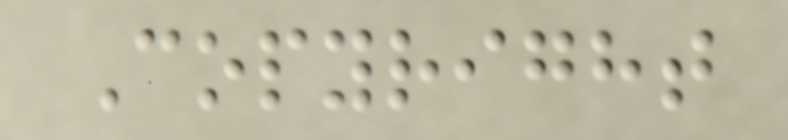Copyright
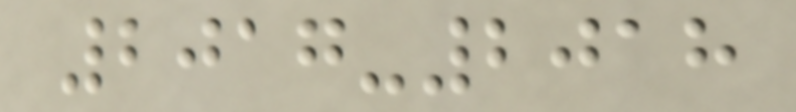2017-2018
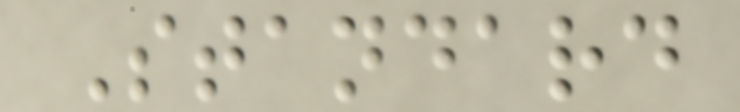Standard
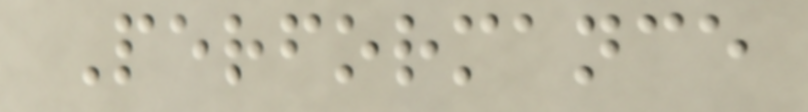Performance
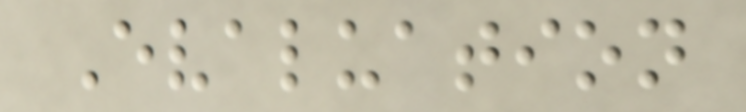Evaluation
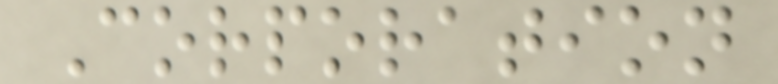Corporation
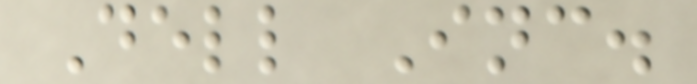Dell Inc.
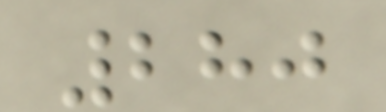280
